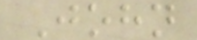John
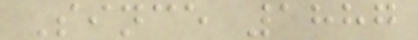Since 1887
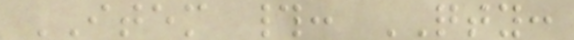ITEM #: QTY:
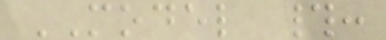MODEL #:
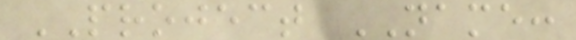PROJECT NAME:
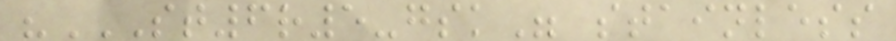"ST6R5-GSK" STAINLESS
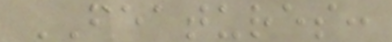FEATURES:
